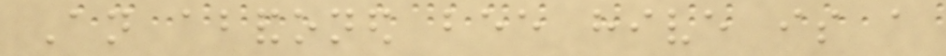An abandoned bee hive is a
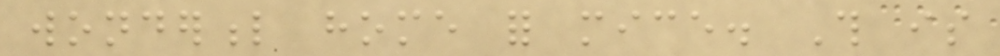wonderful home for mice. This is
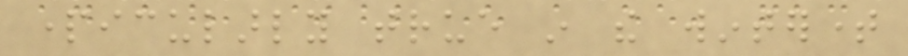particularly true in the wintertime
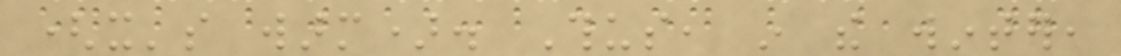(it's warm). Thus, in the winter,
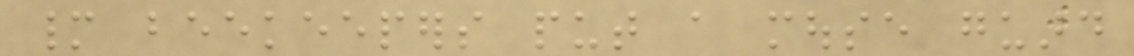many beekeepers put a mouse guard
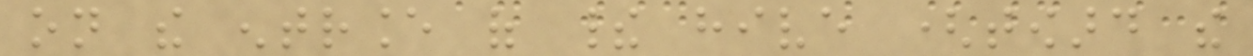on the entrance of their hive (toward the
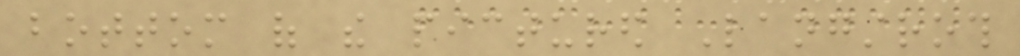bottom of the pictured Langstroth
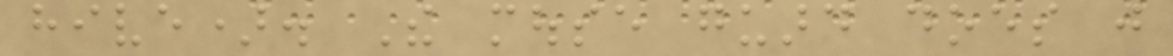hive). The mouse guard does just
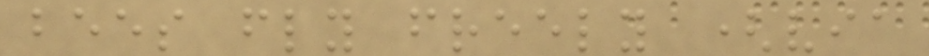bees fly freely (via
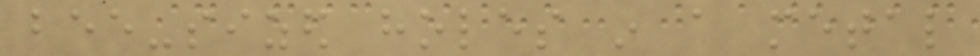bee-sized holes in a metal
